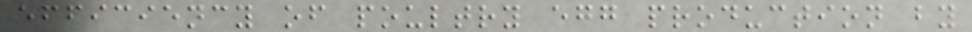efficiency of poultry egg production by
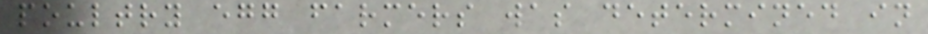poultry egg farmers was determined in
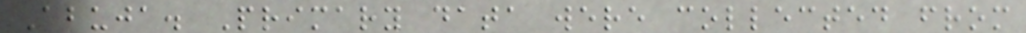Abuja. Primary data were collected from
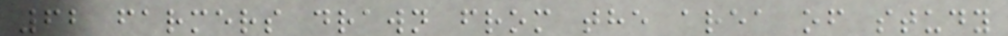62 farmers drawn from the area of study
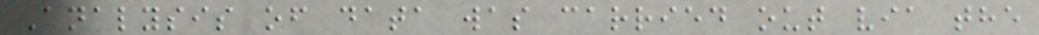Analysis of data was carried out via the
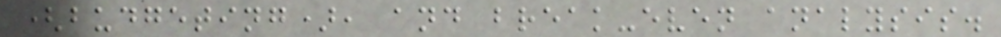(budgeting), and break-even analysis.
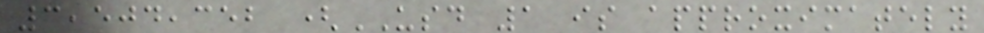3,504,352 (USD 1 is approximately
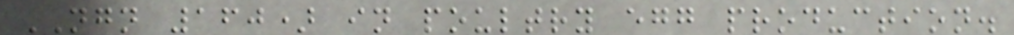NGN 160) in poultry egg production.
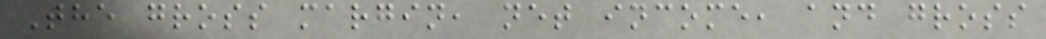The gross margin, net income, and gross
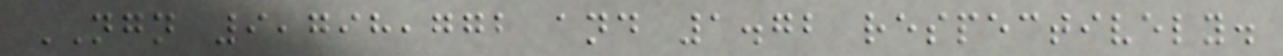NGN 9,798,772 and 1.72 respectively.
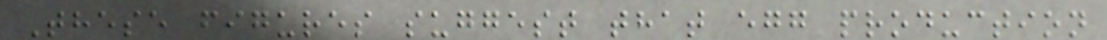These figures suggest that egg production
